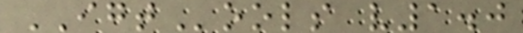IGTools v1.0
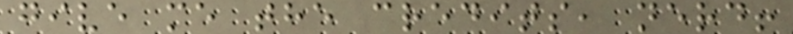give me the credits, nerd!
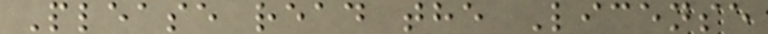Please read the License
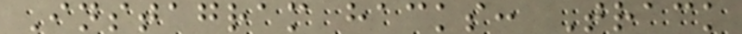Instagram hacks: Track
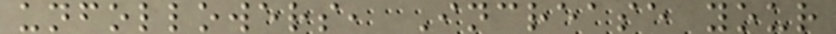unfollowers, Increase your
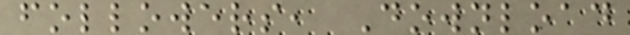followers, Download
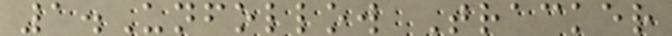1.Unfollow Tracker
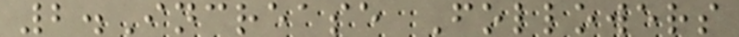2.Increase Followers
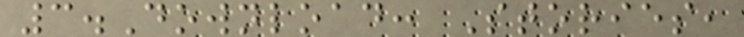3.Download: Stories,
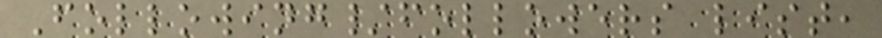Following/followers list,
